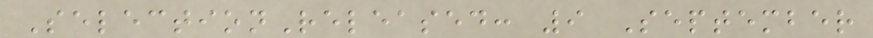SelectionReleased: 9 September
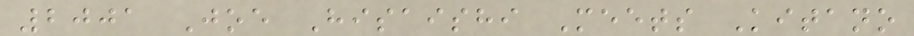2001 Joe Hisaishi Meets Kitano
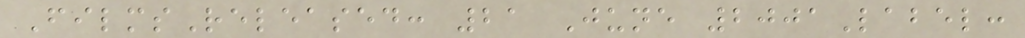FilmsReleased: 21 June 2001Label:
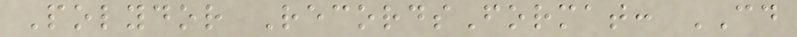Polydor RecordsFormat: CD
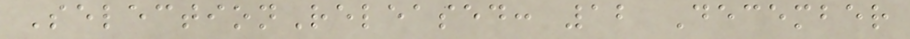SelectionReleased: 12 December
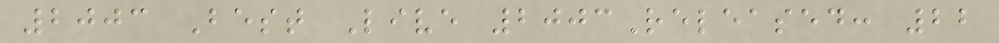2003 Best Live 2003Released: 22
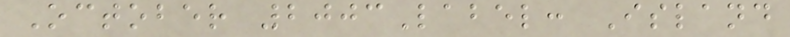October 2003Label: Island
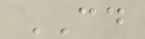CD
